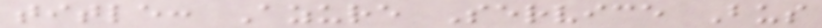title: Azure Service Bus
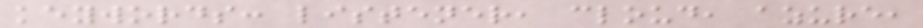keywords: listener, cloud, azure,
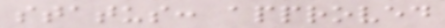status: approved
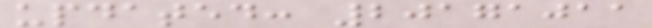updated: 20171011
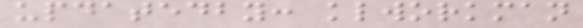updatedby: klworkman
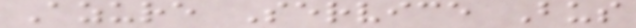Azure Service Bus
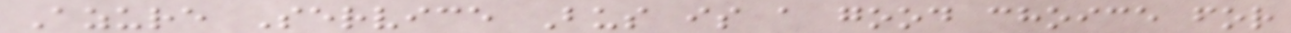Azure Service Bus is a good choice for
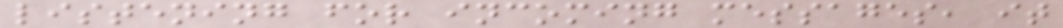listening for incoming messages, it
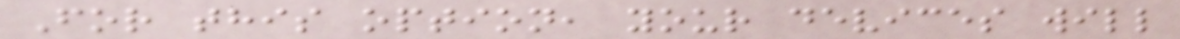For this option, your devices will
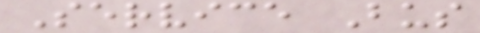Service Bus
